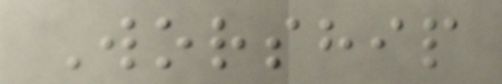Worship
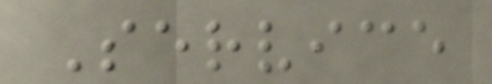Service
